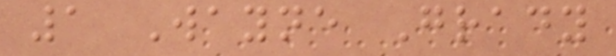1 Wayne Grady
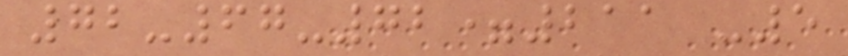72-67-72=211 -5
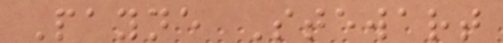Payne Stewart
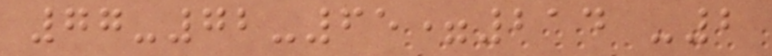77-72-65=214 -2
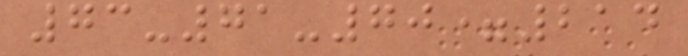73-71-70=214
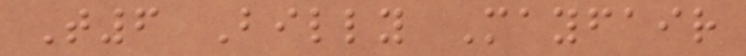T6 Billy Mayfair
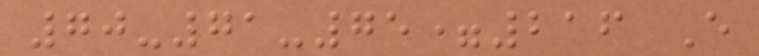70-71-75=216 E
